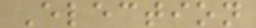Election
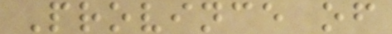Province of
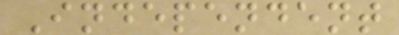Independent
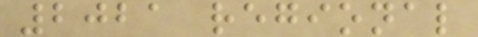2021 regional
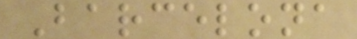Barcelona
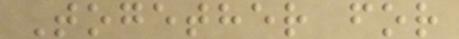Together for
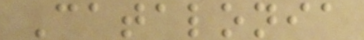Catalonia
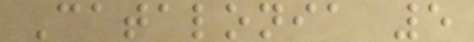Catalonia 5
